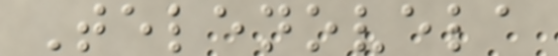Telenovela
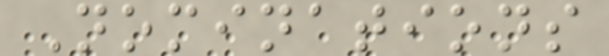Nominations
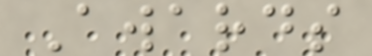Awards
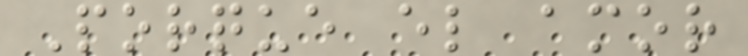Porque el amor
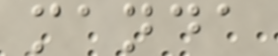manda
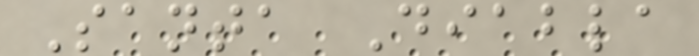Santa Diabla
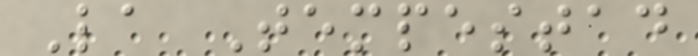La Tempestad
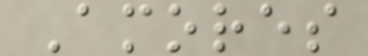Amores
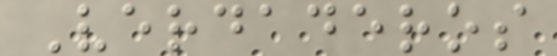Verdaderos
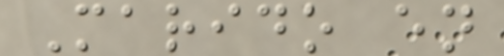Marido en
